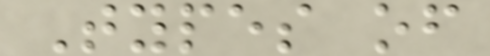Types of
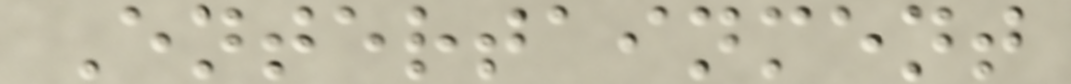Entertainment
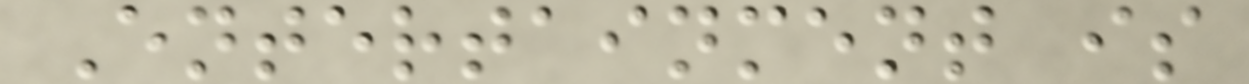Entertainment is
